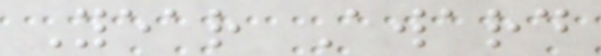Year Award
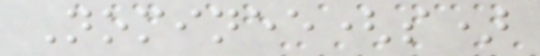Nominee(s)
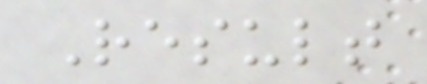Result
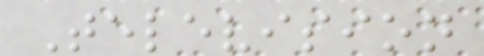Television
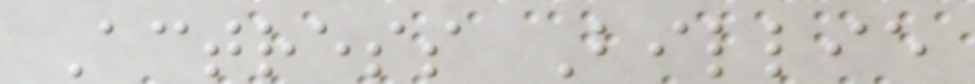Actress Billie
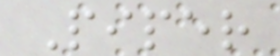Piper
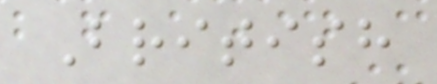British
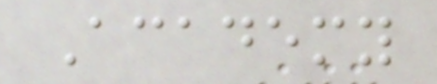Academy
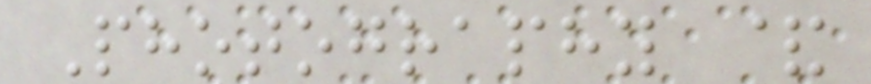Photography &
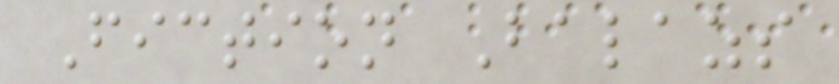Fiction Balazs
